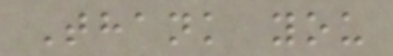Thank you
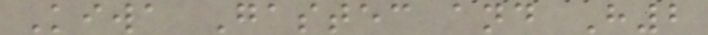Kiwa Gastec and H2
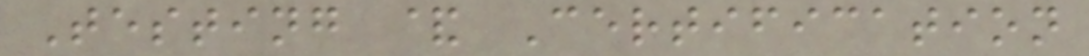Testing & Certification
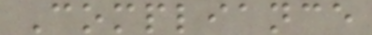Compliance
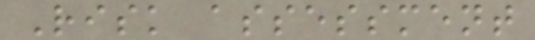Risk assessment
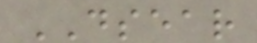DSEAR
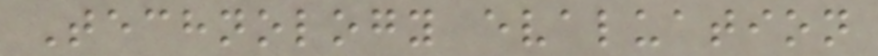Technology evaluation
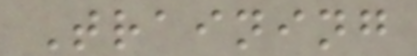Training
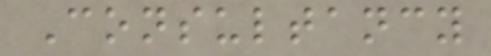Consultancy
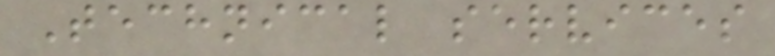Technical services
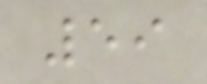59
